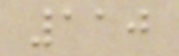110
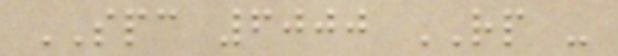SPC 6000 RP -
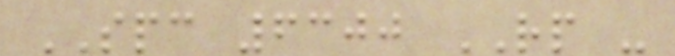SPC 6300 RP -
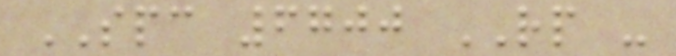SPC 6700 RP -
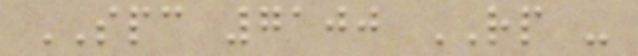SPC 7100 RP -
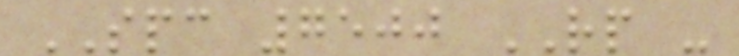SPC 7500 RP -
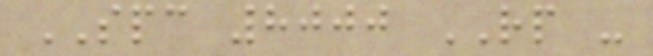SPC 8000 RP -
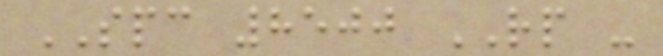SPC 8500 RP -
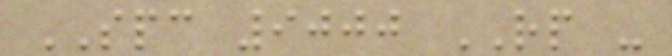SPC 9000 RP -
